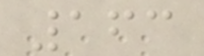163
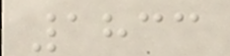1833
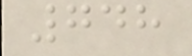748
